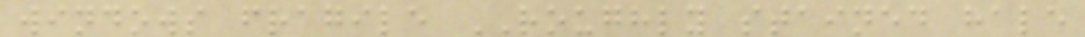windows fragile ROUGHLY stained hale
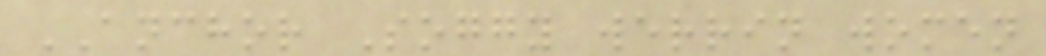ANCHOR Soggy werrin women
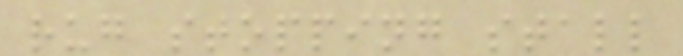rug stopping stall
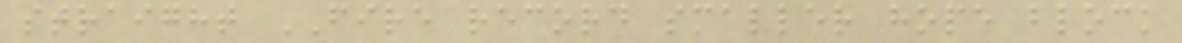straight FIRE record smaller hope block
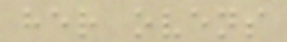her ovens
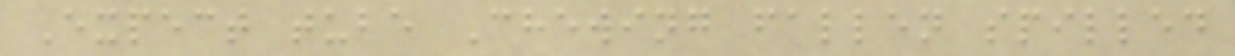Expect tube Chewing fallen spilled
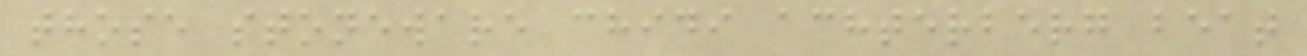those stoneware chidi achterberg beat
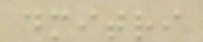dmitri
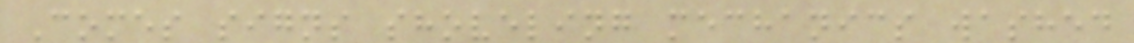Comes signs shoveling mechanics washed
